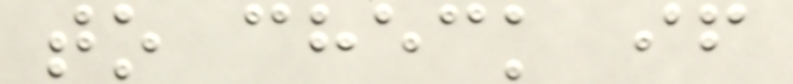to check if
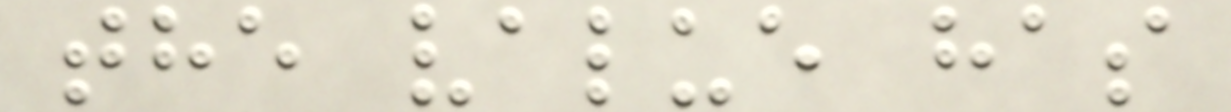the value has
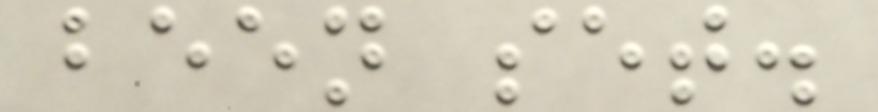been set.
